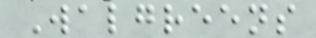Walgreens
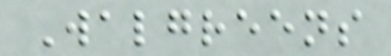Walgreens
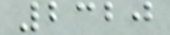2320
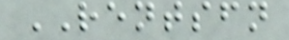RENTSFN
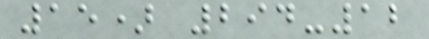15) 294-12
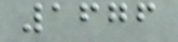1676
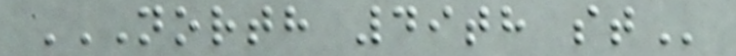NORTH 49TH ST
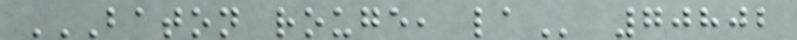BATON ROUGE, LA 70802
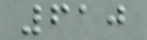610
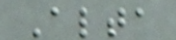Alta
